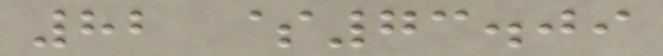82 $73.09
